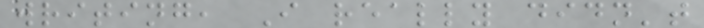writing, I really didn't
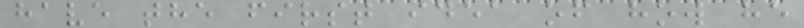have the first idea of how he
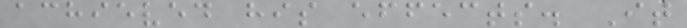achieved his effects. It
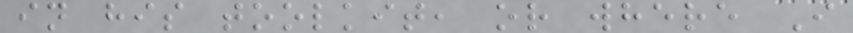in his toolkit, or where I
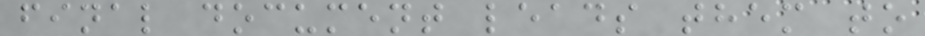final document leads them to
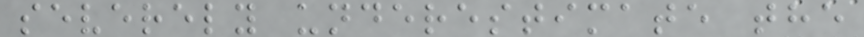severely underestimate the
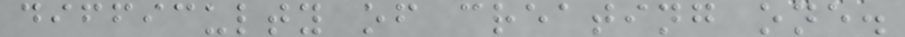difficulty of creating one.
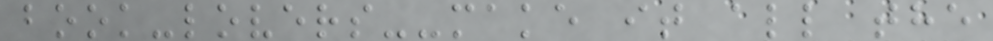book-lovers--make it all the
